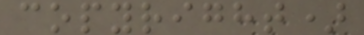copyright)
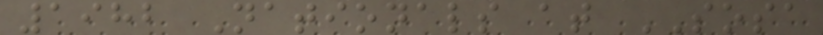1982 Nationals at SOSA
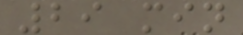29 min
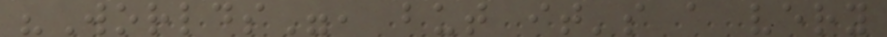"Worlds", but it's a very
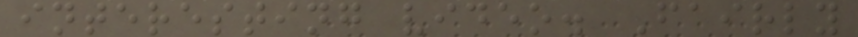interesting video. Fairly
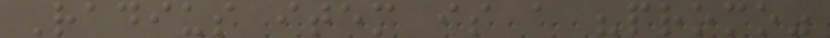Radius item is a "promo"
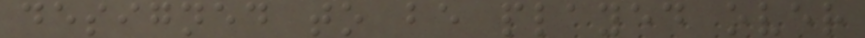designed to be played over
